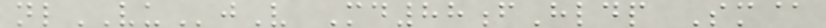nlVUjV Md88fHldp Sm@
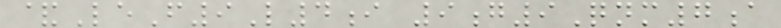&LeF9L4i 9g9Qnm7a
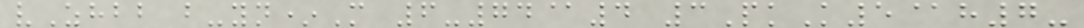vZhbb b-yn*M 6-74@4 3PkK5@h7-
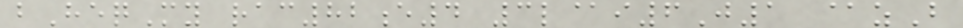bHeqMy rac82e4 3l@i6J1 @zB
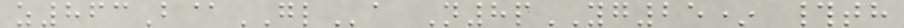z863B@GLa N8pYG25* #th
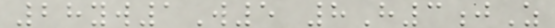28yw1W5 8H3jZ
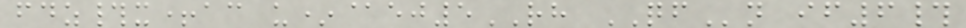fdz#x+ac u*@ej5RH QFn if6#
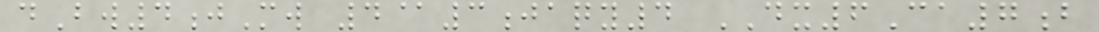dBw4jMw 4@3jaqy4 DX6Ca7b
